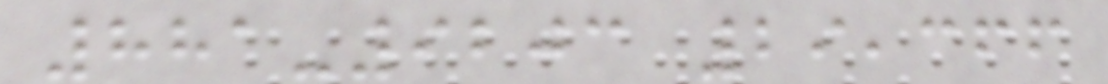881-9203 29,366
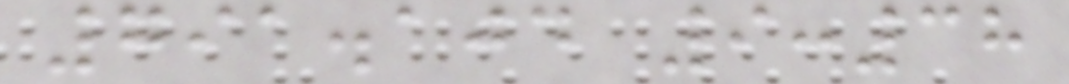791.104 9:38
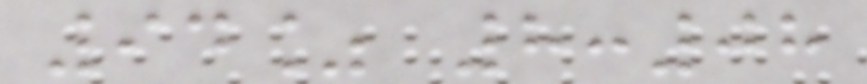94% 8:08
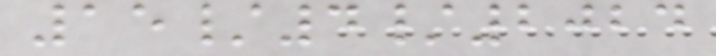15/4/2024
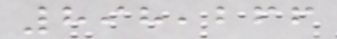898,266
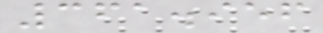361.956
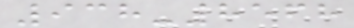938-8568
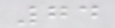74
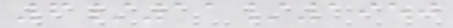6/11/1950
